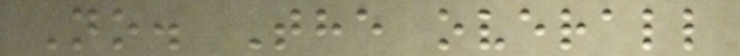No. The overall
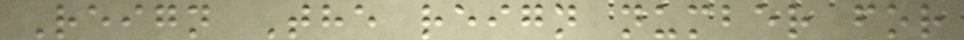Reign The reign number for
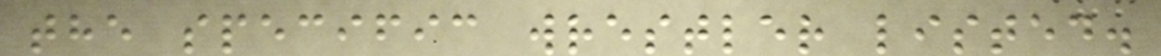the specific wrestler listed.
